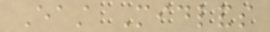East Midlands
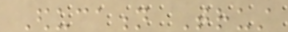Education Trust
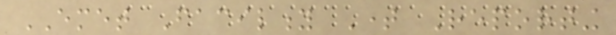EMET Facility Time Reporting
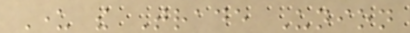Under the Trade Union
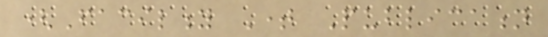(Facility Time Publication
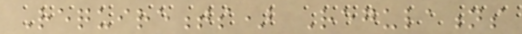Requirements) Regulations
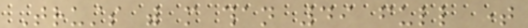Trusts with more than 49 full time
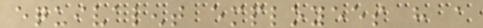equivalent employees have a
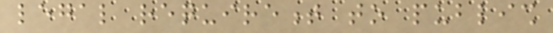legal requirement to publish
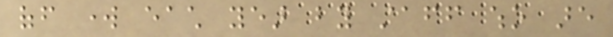off work each year by staff who are
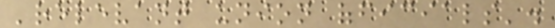'relevant union officials'.
